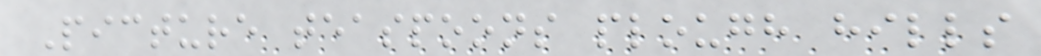Picture teaspoons plough hills
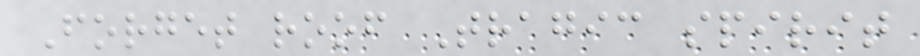Forget roof Tragic spirit
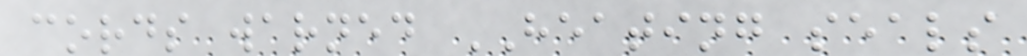cords warned HEATING seals
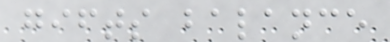gifts balance
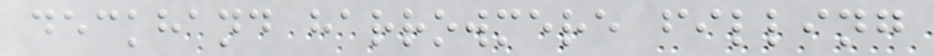deckhand harrowmere filling
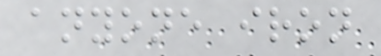anyone iron
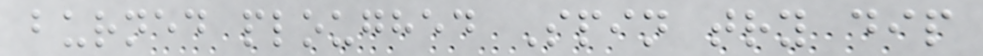burned ploughed Spin try dip
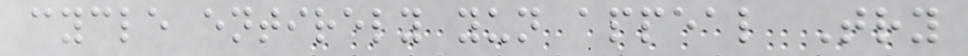cycle entirely yun appeal Try
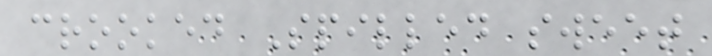crooked Spilled sweet
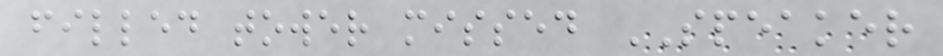filled tower missed SPEAKER
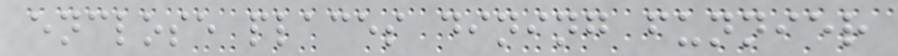enclose places dining funnier
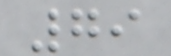79
